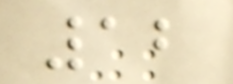12
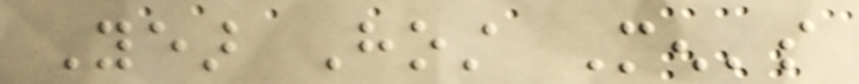Year Host Men's
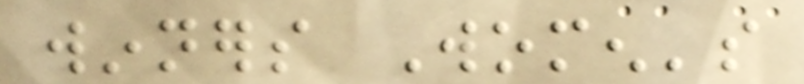winners Women's
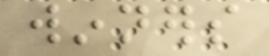winners
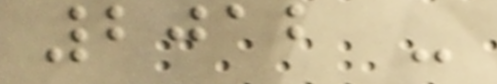2012 -
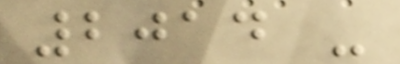2014 -
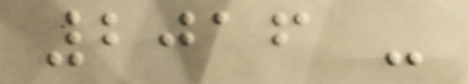2016 -
